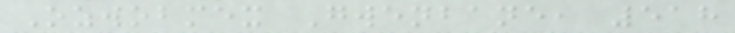Ozwobmex Gwenbane, 518
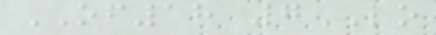OF18 7LO
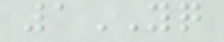1YQ
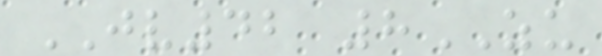JV42 8ZU
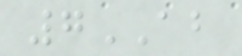7AB
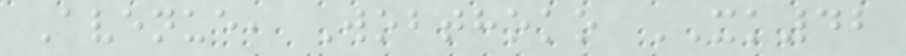Avenue, Wobthoko XK42
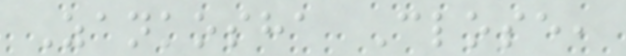Zankosha Close,
